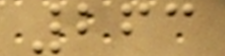263
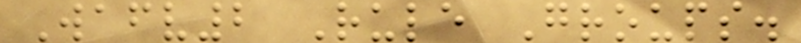Wafv2 Rule Groups.
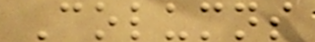Columns
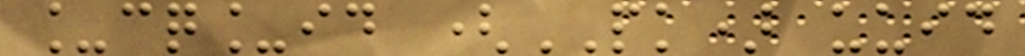_cq_id (PK) uuid
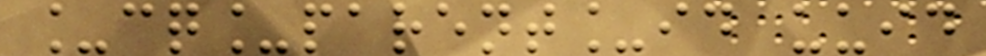_cq_parent_id uuid
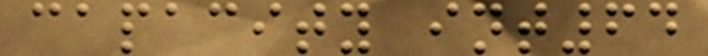capacity int64
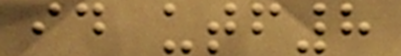id utf8
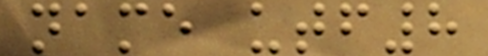name utf8
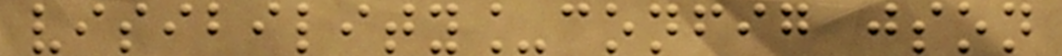visibility_config json
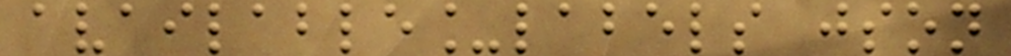available_labels json
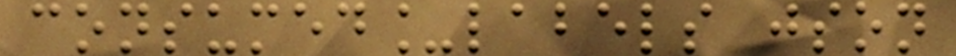consumed_labels json
